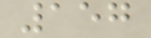157
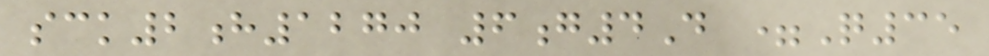sck2h1270 6g4D =Q35
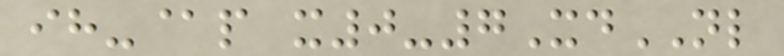ih-@p x0-7XdNL
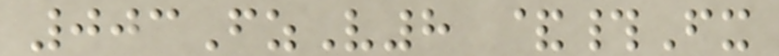003FzV8 &#Fx
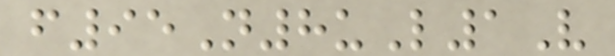f95N8uL1V
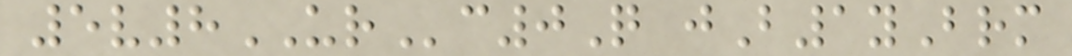5v8URc0Q jB1yBrm
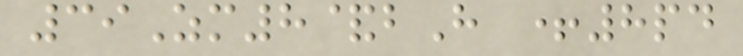39Zm8&bH +8pd
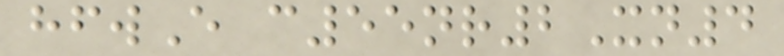hfwE c55nr2Xn4
